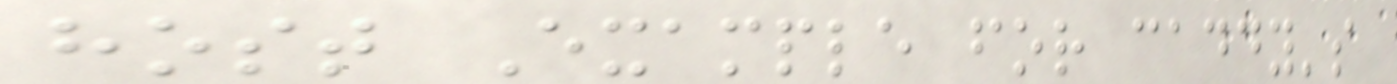host Example for caddy's
